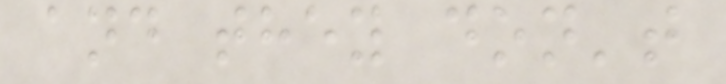and they don't
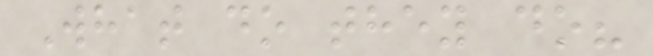What do they do?
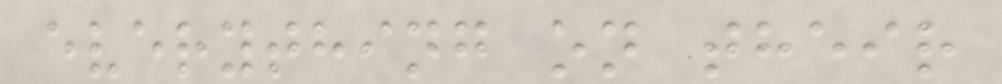everything on their
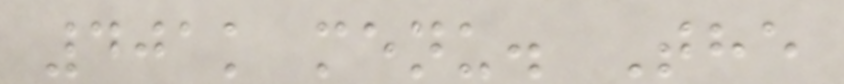401k menu. The
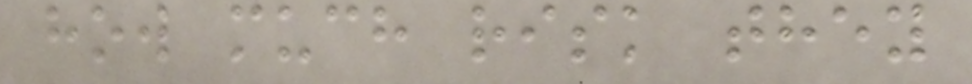how much risk they
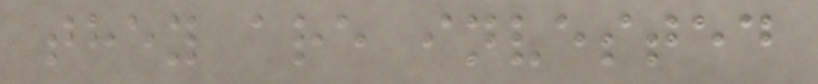they are invested
